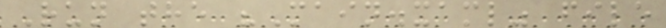Run the "Main.xaml" file
